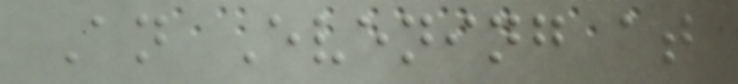An Evening at
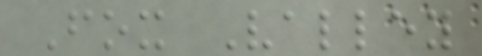Fox Valley
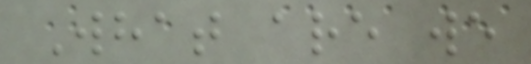What are we
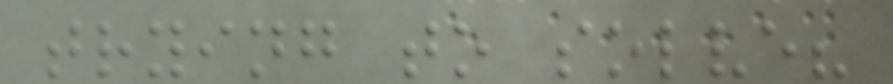trying to solve?
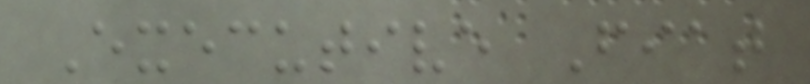Executive Fiat
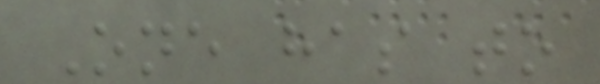One has to
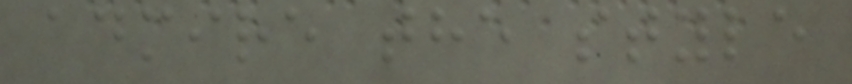admire the style
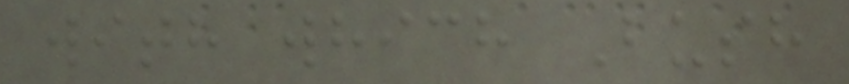with which Bush
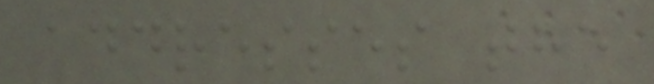addresses the
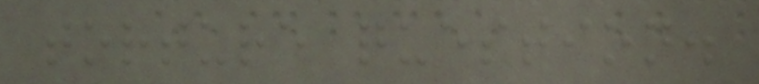torture question.
